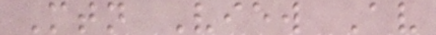Mtn View Av
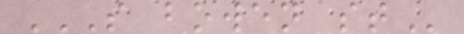S BOWEN ST
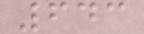643
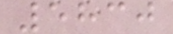5830
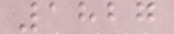1827
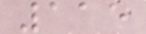115
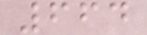664
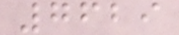7629
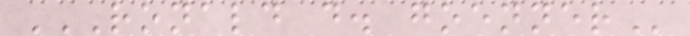RONALD D. GOENNER
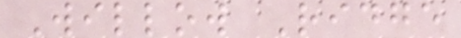Willow Ridge
